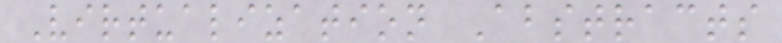Virtualization Abstracts
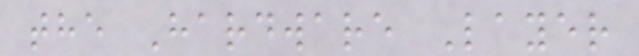the Hardware Layer
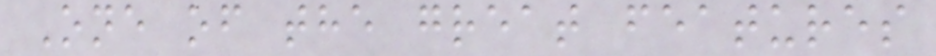One of the great features
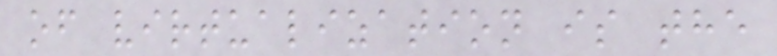of virtualization is the
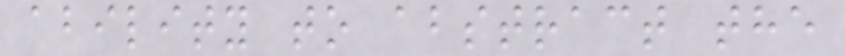ability to abstract the
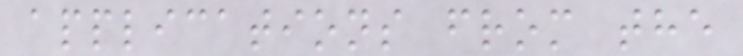applications from the
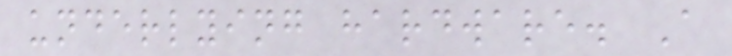underlying hardware. A
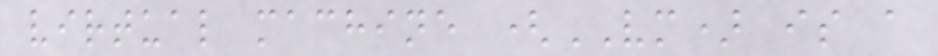virtual machine (VM) is a
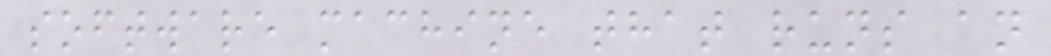software machine that runs an
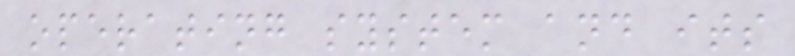operating system and its
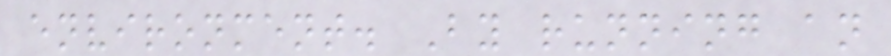environment. By running an
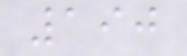190
